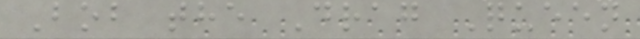Bob the Drag Queen
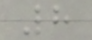8
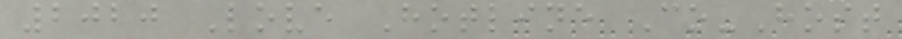2020 Love Hotline Co-Host
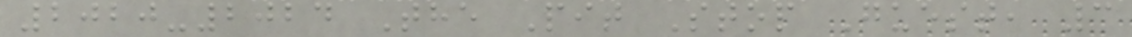2020-2024 The Pit Stop Guest, 3
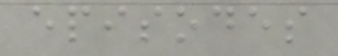episodes
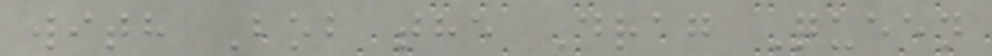with Bob the Drag Queen
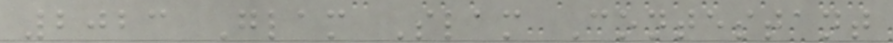2023 Glam Slam Contestant
